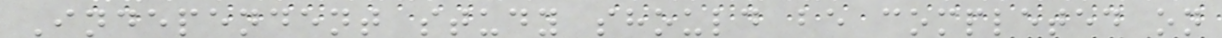Independent study should be completed on
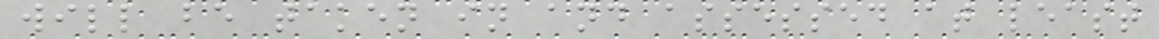will be taken in and assessed at least
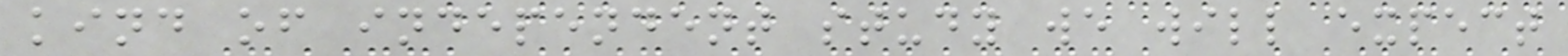kind of independent study we will expect
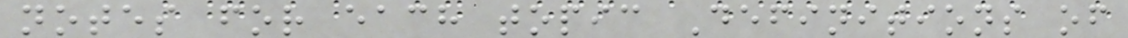notes for each topic Definitions of
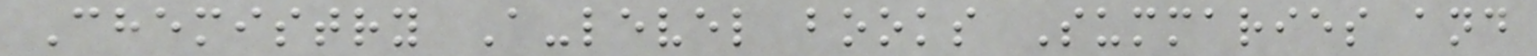Chemistry A-level books Summaries and
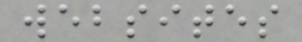websites
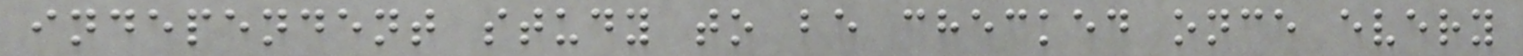independent study to be checked once every
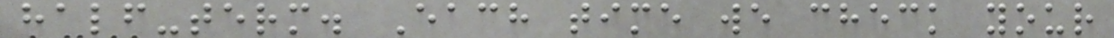half-term. Each time we check your
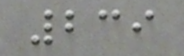239
